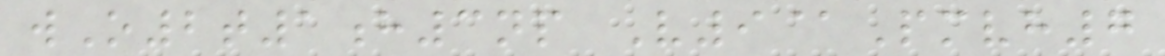wO2t1h3np V9@Pmvh7
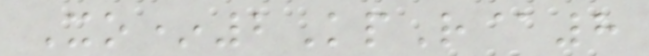Xo*2KpR@8
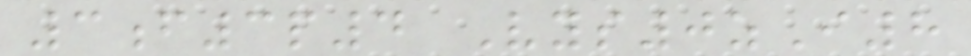3f3p4 Vys0zI8
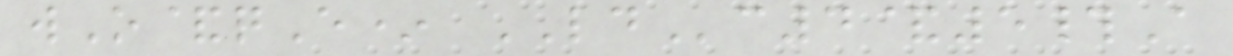wO&qE* LDc4&5#A
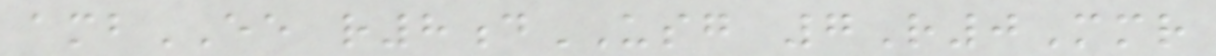ambEE r8dUSG 7R0Mmr
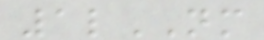1lNM
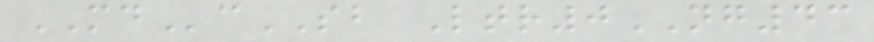MDcSB Ltr0NG43
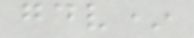gdv*
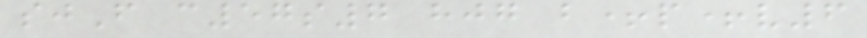sjF c57s7 hjg b+p+v6
